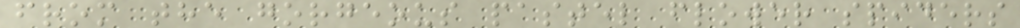from the gorgeous pastel flower spiders
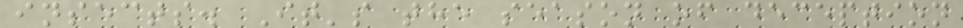insects. It's the season of deception
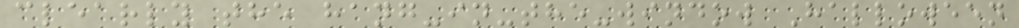clearly the hang-in-the-window Halloween
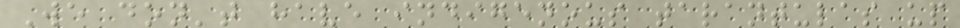We don't have indigenous tarantulas up
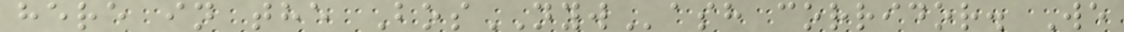here in the BosNYWash corridor. We
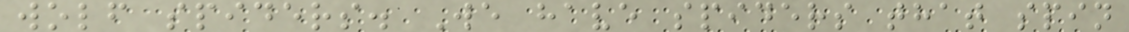wolf spiders. We have spiders that spin
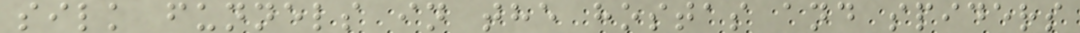silk funnels in the hostas and spiders
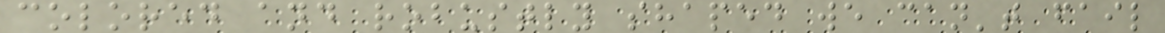colored and robustly shaped we can't fail
